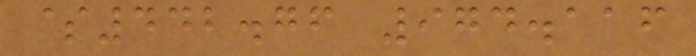$442.76 974.116
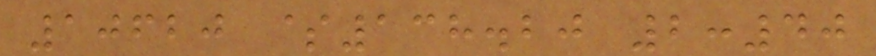10620 $138.20 2:40
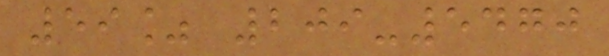59% 209-5470
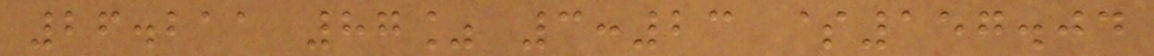26.211 87% 3:23 $157.04
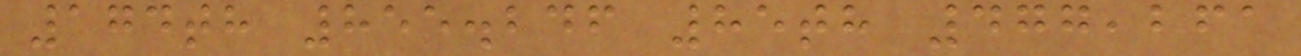174th 855.246 85th 477,261
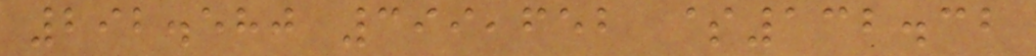292.580 399,652 $132.32
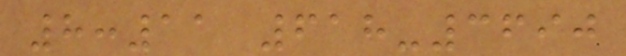8:11 618-3690
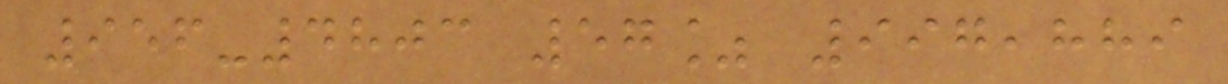956-4803 57% 997,889
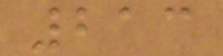213
